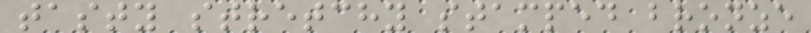tasty stretchy stamped bronze
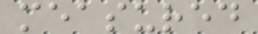measured
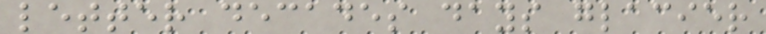letter decades days glacier
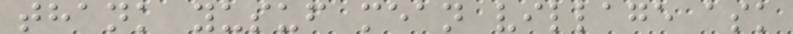thank yusuf mean village ask
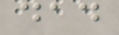dad
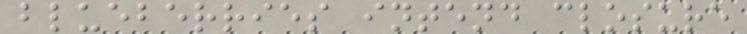blueberries intend closure
